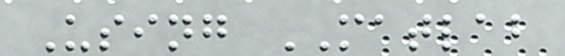Using MATLAB
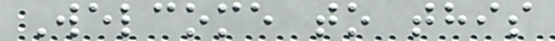Welcome to this
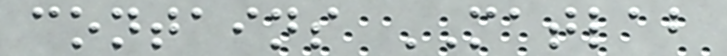contains MATLAB
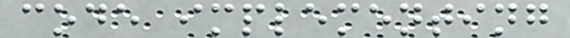code implementing
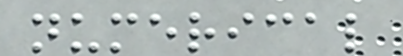numerical
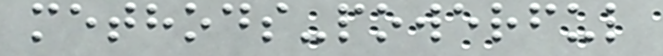methods-powerful
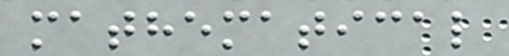mathematical
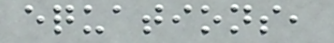equations,
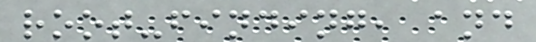root-finding, and
